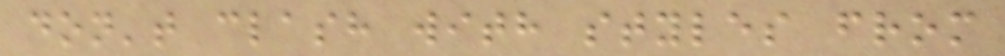don't clash with styles from
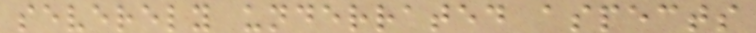severely underrated aspects
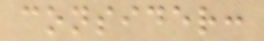consider:
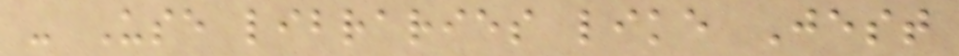- Use libraries like Jest
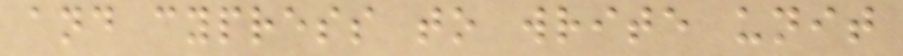and cypress to write unit
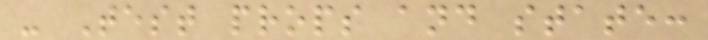- Test props and state:
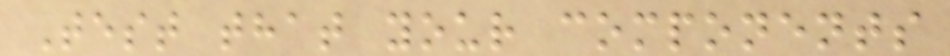Test that your components
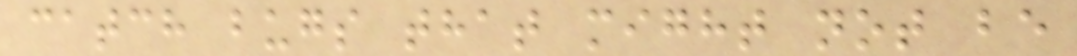catch bugs that might not be
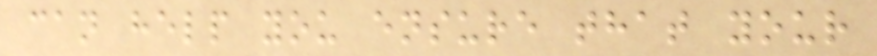can help you ensure that your
